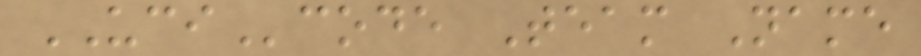UCIcode Team Name
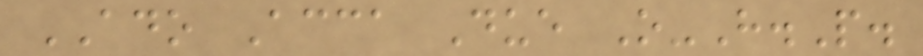ADO Acca Due O-H.P.
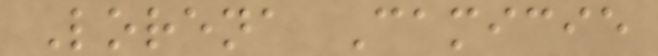Lorena Camicie
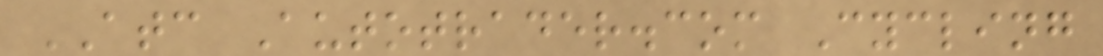ATC Autotrader.com Cycling
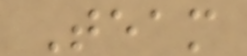Team
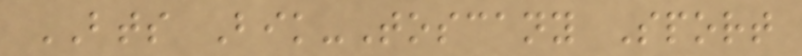BTS Bik-Toscany Sport
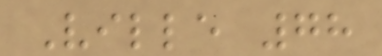Ville 78
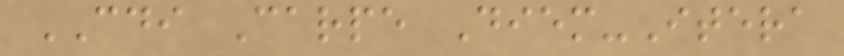CDI Carpe Diem-Itera
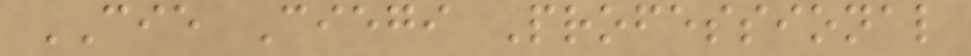CIE Ciegi Professional
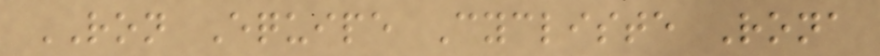RON Equipe Cycliste Rona
